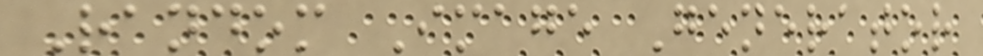Random Image Generator
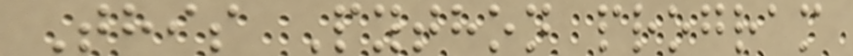This Python program
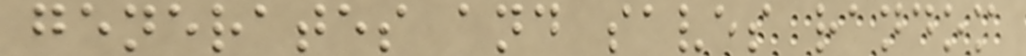generates and saves random
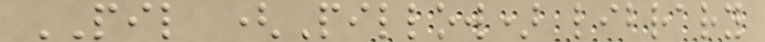PIL (Pillow) library
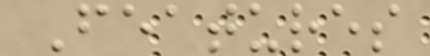Features
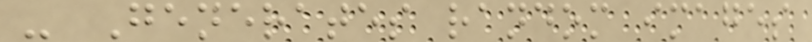- Generates random images
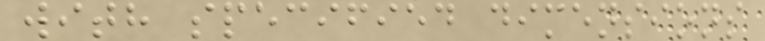with specified dimensions
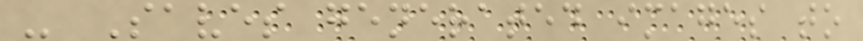- Saves generated images to
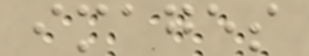images
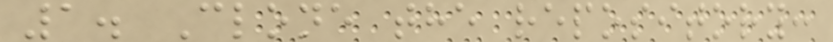1. Clone the repository:
